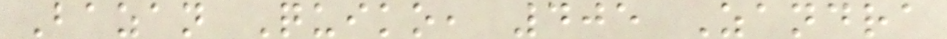Bazan Quiko, 405 Zandra
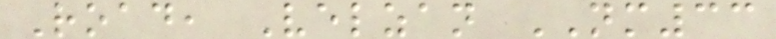Road, Velzan NM33
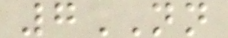7NN
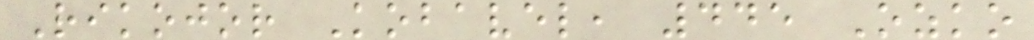Rikojor Kobavel, 445 Ozko
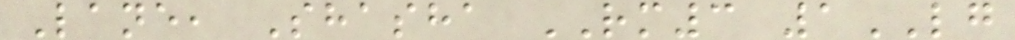Lane, Shasha RM3 1LG
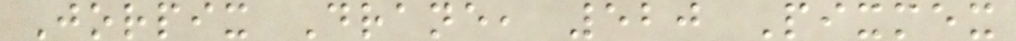Jorpix Drane, 520 Pixmex
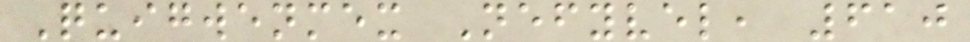Quigwenmex Nefyvel, 610
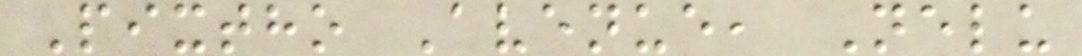Pixtho Avenue, Nelu
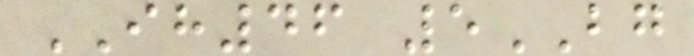IH46 5BG
